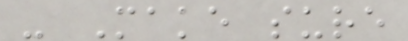- Make sure
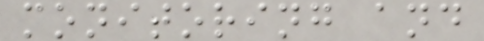monitoring and
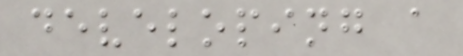developing a
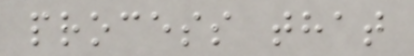process that
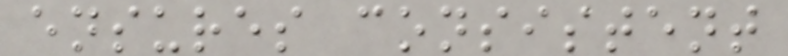ensures consistent
